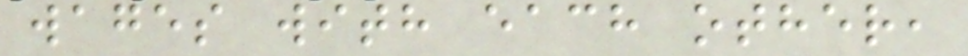wages with each other,
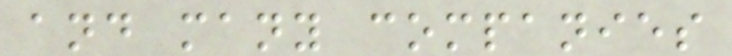and many companies
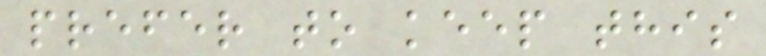prefer to keep this
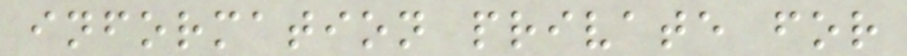information private for
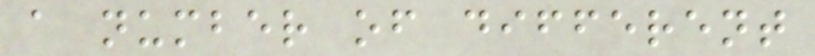a number of different
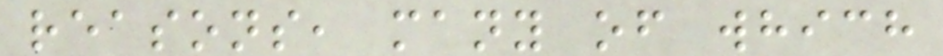reasons, many of which
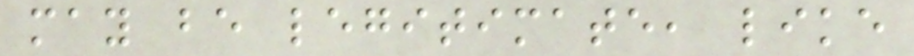may be legitimate, like
